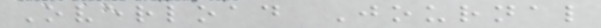Overload Journal
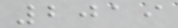2019
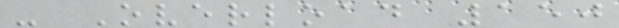- Overload 150
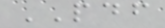PDF
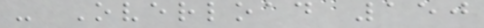- Overload 150
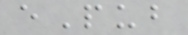ePub
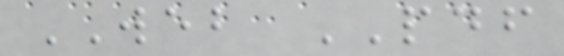WEB PDF
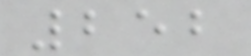252
